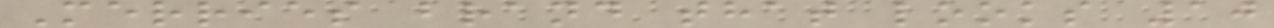Merries brand that looks 10
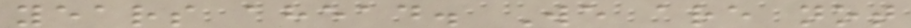years ahead. We are not
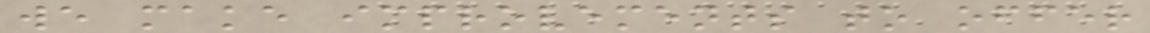we make improvements to offer
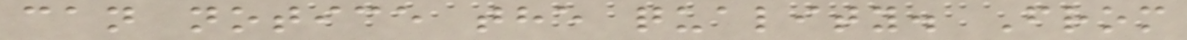can notice the quality. From
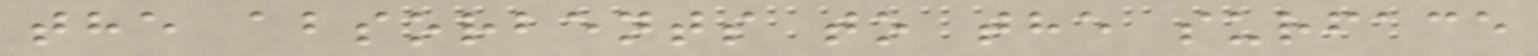the absorbents to the surface
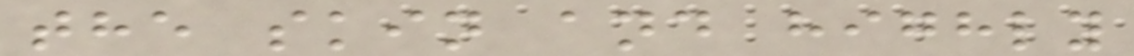the skin and highly
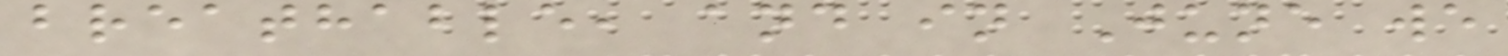breathable, and in June we
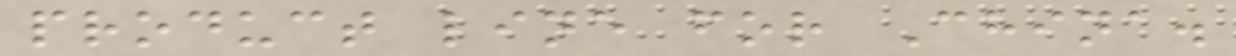product line for China.
